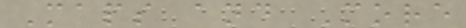Maps and More
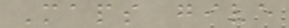Maps give
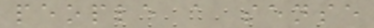people a sense
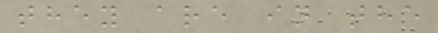they are in the
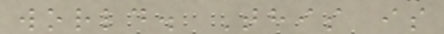world. This is
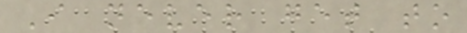I never get to
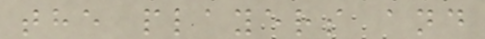the players and
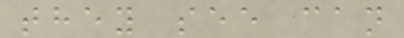they see can
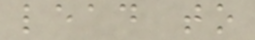lead to
